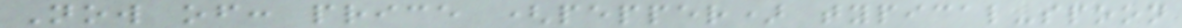Now of: price (pepper) typical-spoon
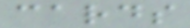cards
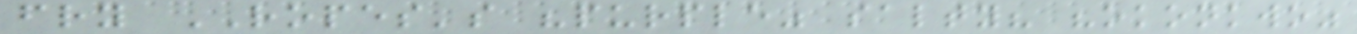fry ROPES's "purple" salty? "okonkwo"
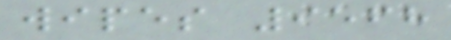wipes 9568
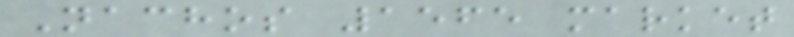Nachos 1565 market
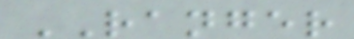RANGER
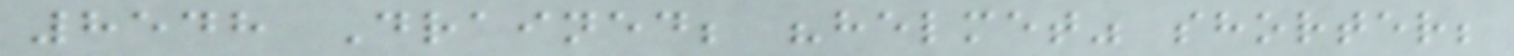8548 Drained; "helmet" shorter;
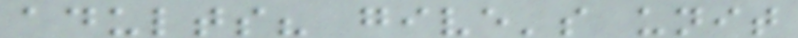adults? give's unit
